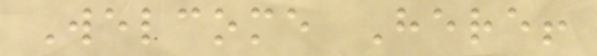Welcome Here!
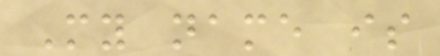My name is
